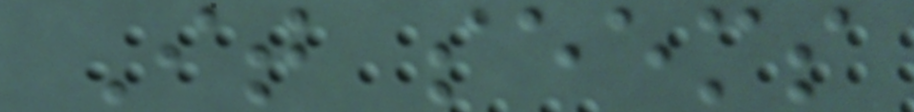It seems
